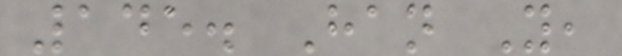145. Han Y,
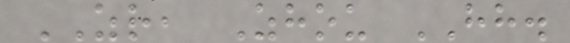ZR, Zhou HH.
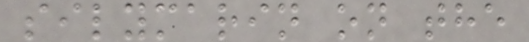silymarin on the
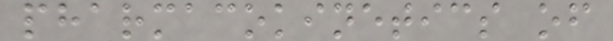pharmacokinetics of
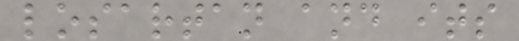losartan and its
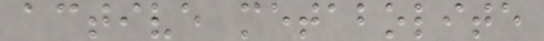active metabolite
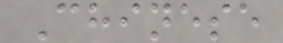Chinese
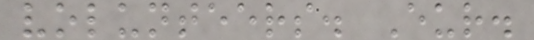volunteers. Eur.
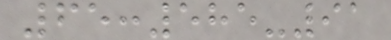65:585-91
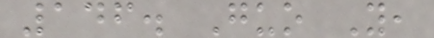146. Guo Y,
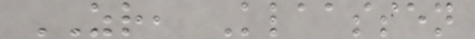ZR, Klaassen
